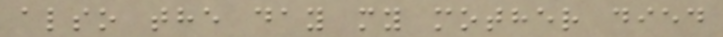also the day my mother died
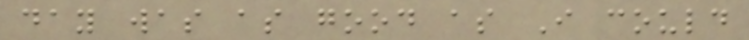day was as good as I could
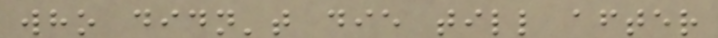who didn't die till after
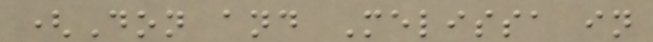(Don and Melissa in
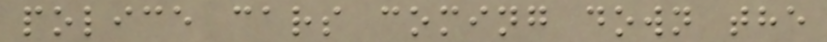police cars coming down the
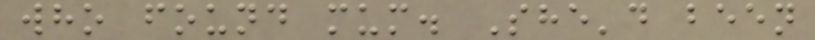who found mum. She'd been
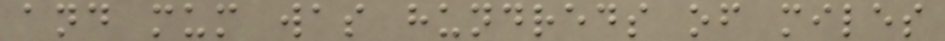and mum was hundreds of miles
